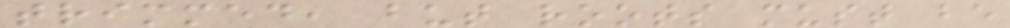trimmed, but roots must be
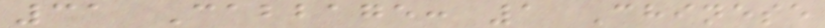31 Cabbage: 1 Chinese
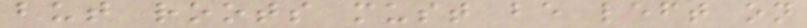but roots must be left on
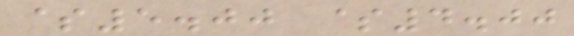$5.00 $4.00
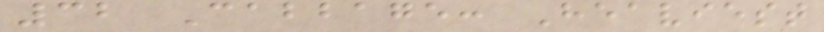32 Cabbage: Heaviest
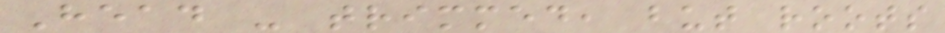Head - trimmed, but roots
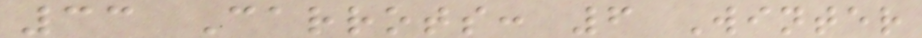33 Carrots: 6 Winter
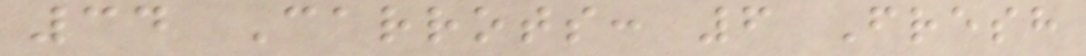34 Carrots: 6 Fresh
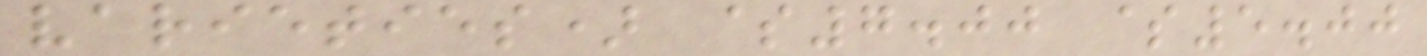varieties) $7.00 $5.00
